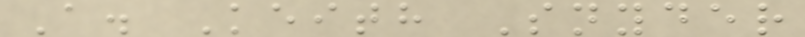A. Keith Snyder
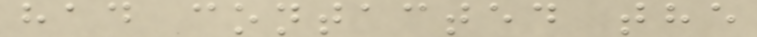had contacted the
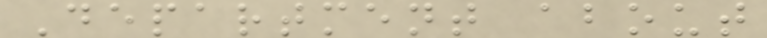Department about
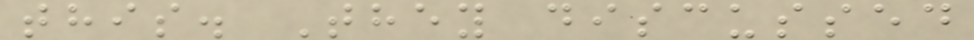this. They discussed
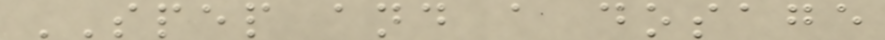SPEP and a dosage
